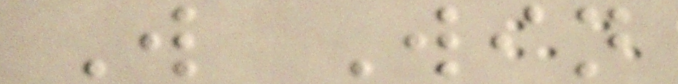W Win
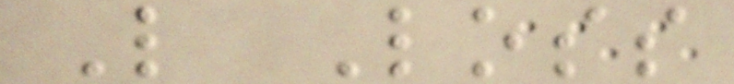L Loss
